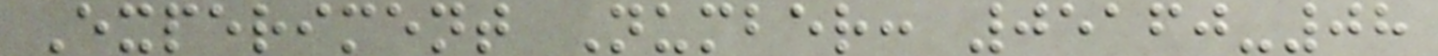Experiment Number: 05160-08
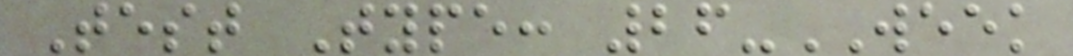Test Type: 26-WEEK
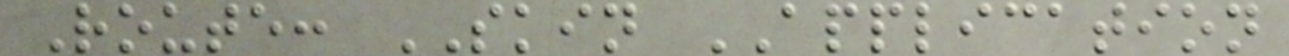Route: SKIN APPLICATION
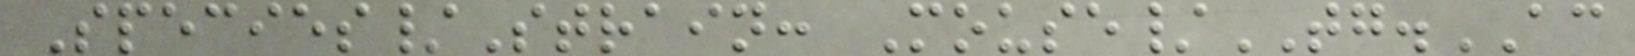Species/Strain: Mouse/TG.AC
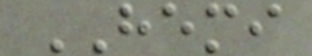HEMI
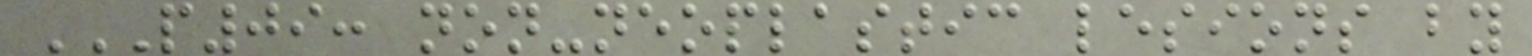P09: NON-NEOPLASTIC LESIONS BY
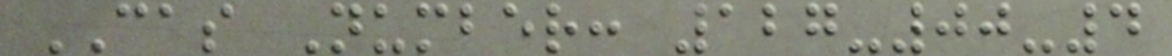CAS Number: 127-00-4
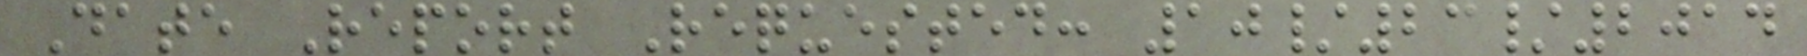Date Report Requested: 10/23/2014
